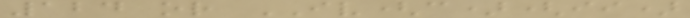124 or IV(c)(ii)
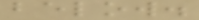below.
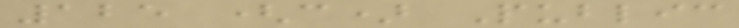125 (c) Public
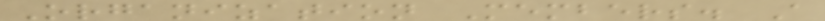Organization Members. A
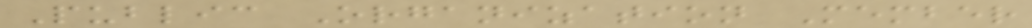Public Organization Member
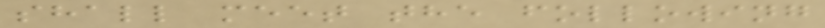shall meet the following
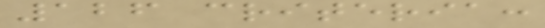126 criteria:
